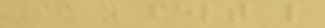If you felt like
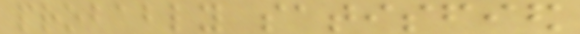probably satisfied
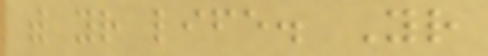with your life. Your
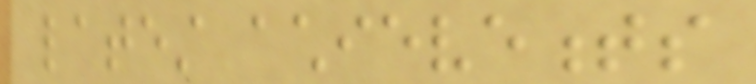latest achievements
